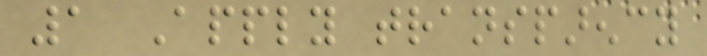1 Apply transparency
